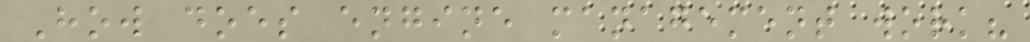How does engine management work?
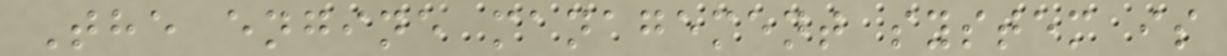The engine management system is
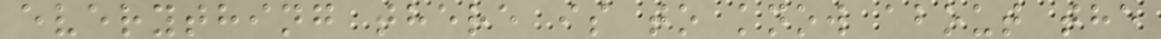everything there is to know about the
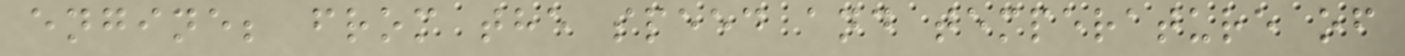engine; from the speed and temperature of
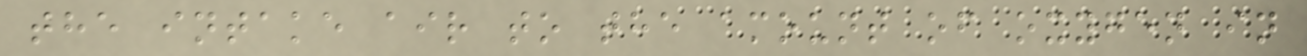the intake air to the amount of oxygen in
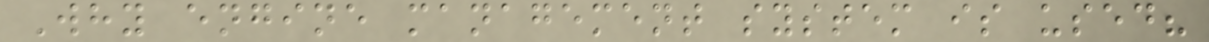Why engine management system is used?
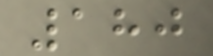180
